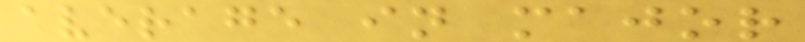average in major
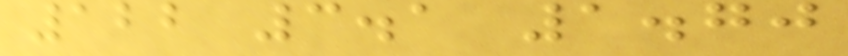122 3.1 1.70
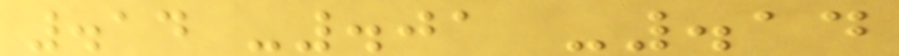.14 -.01 -.14
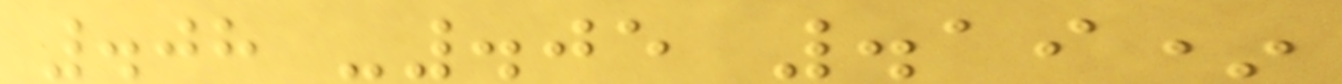.08 -.05 .19*
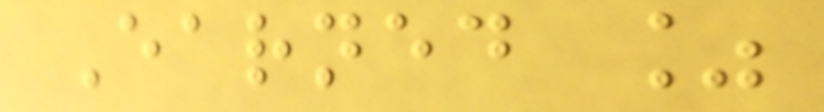Earned %
